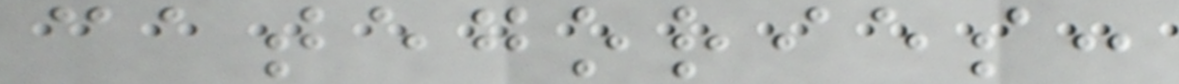categories:
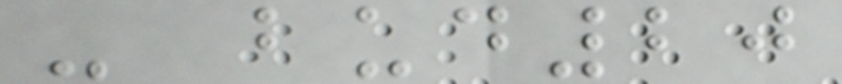- bud20
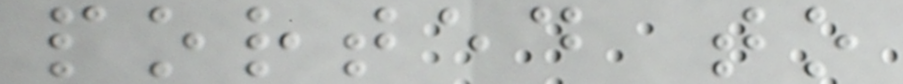ported to
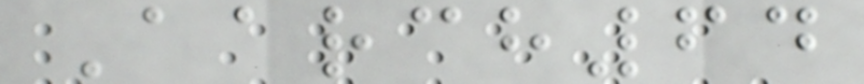Aarch64
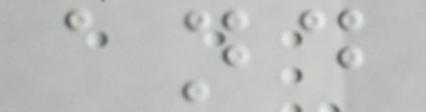and
